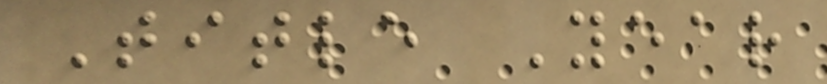Title Year
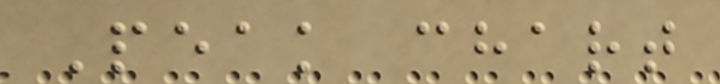Peak chart
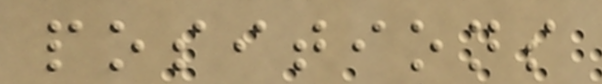positions
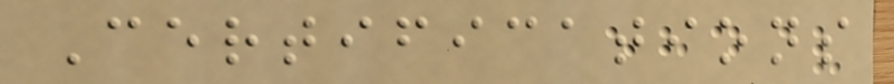Certifications
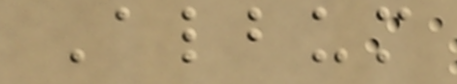Album
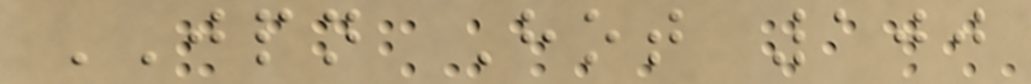JPN Hot 100
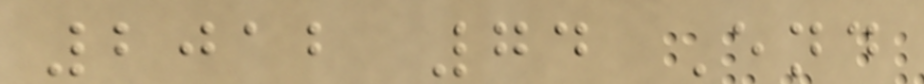2012 74 End
